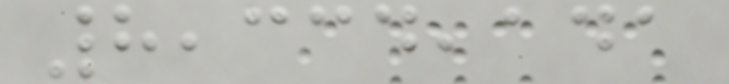8,334,141
